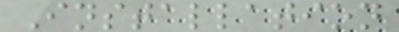Installation
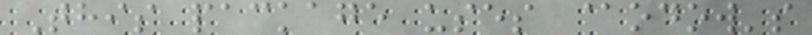This package uses @odow's
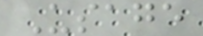Usage
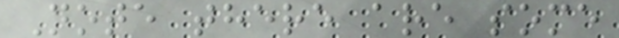Note there are some
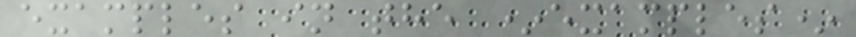examples in the *examples*
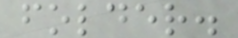folder.
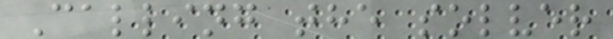Calling the solver
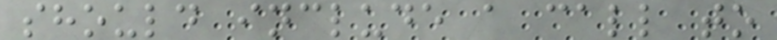should include a call to
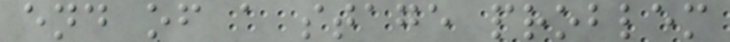end of a stage problem
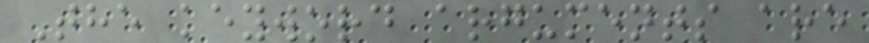The keyword arguments are
